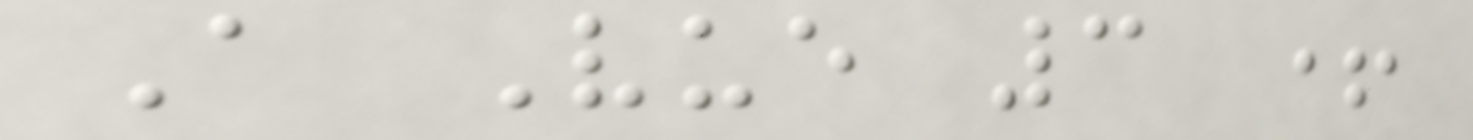A Vue 3 +
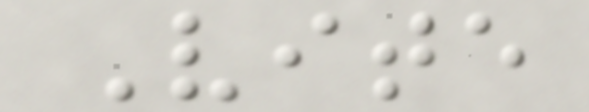Vite
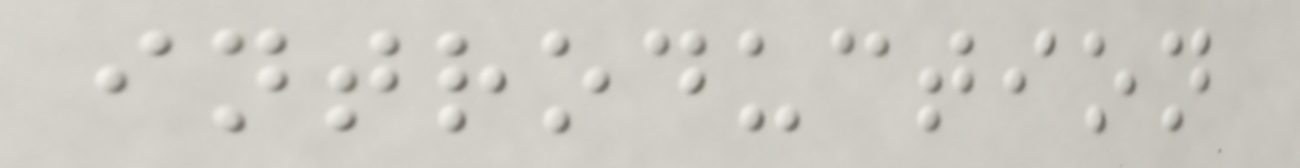introduction
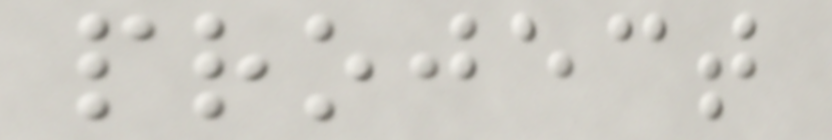project
